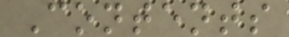Contents
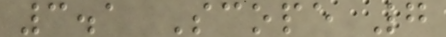3.1 Scope 7
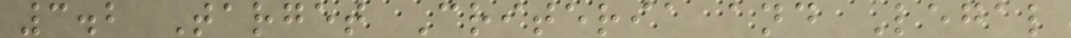3.2 Target Criteria and Legal
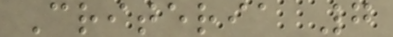Criteria 7
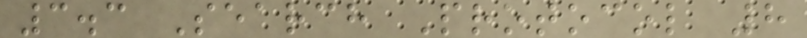3.3 Search Protocol 8
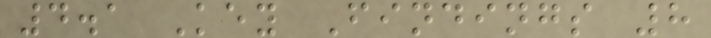4.1 Key Findings 8
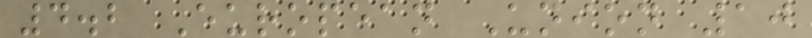4.2 European Union 10
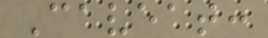Caveat:
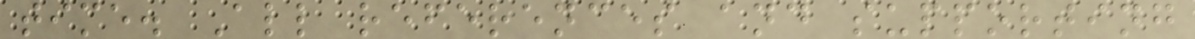time. All references and supporting
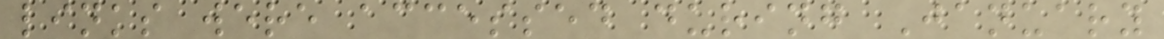links were accessed during January
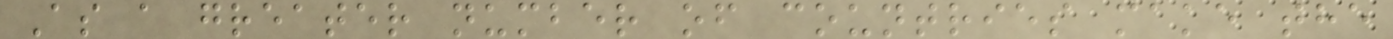As a greater number of countries make the
